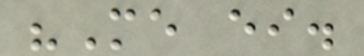"Me either.
